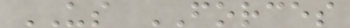US FORCES
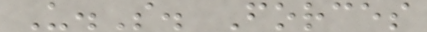U.S. Forces
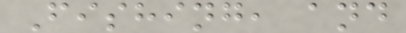Fishing, and
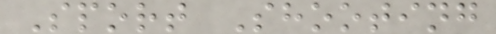Sport Shooting
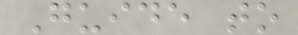Guide to
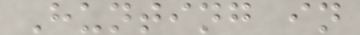Hunting in
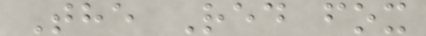The Red fox
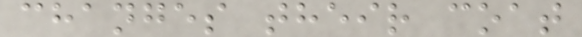changes their coat
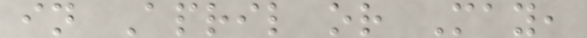in April or May,
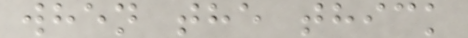when the thick
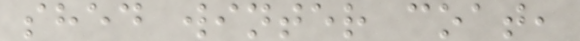shed winter coat,
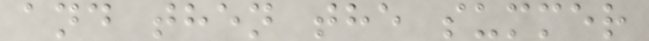and then the summer
